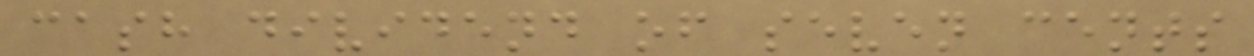cash dividend of seven cents
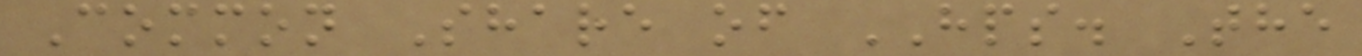Common Share of HPS. The
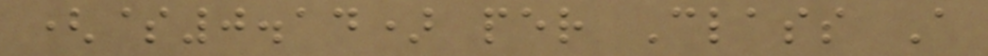($0.14) per Class A
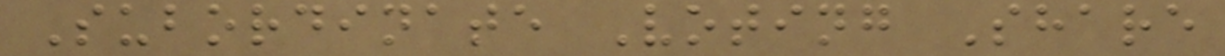Subordinate Voting Share
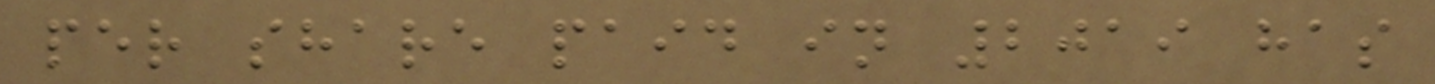per share paid in 2019 has
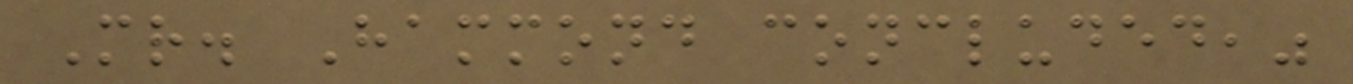Mr. Hammond concluded,"
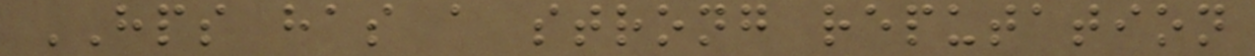HPS has a strong reputation
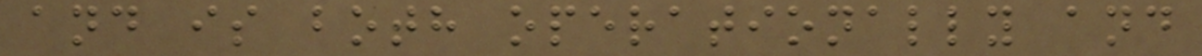and is both operationally and
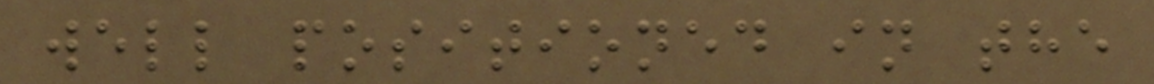well positioned in the
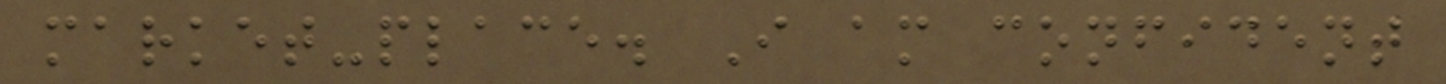market-place. I am confident
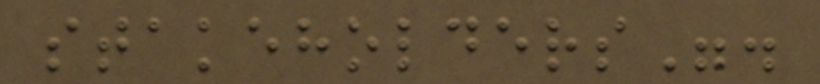stakeholders".
